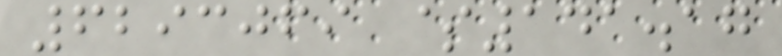6293069 $141.17
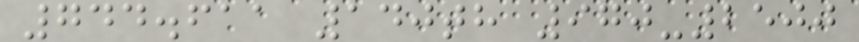744.611 140th 970-2500
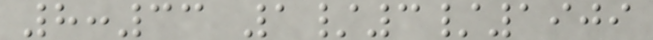8:33 1/3/1909
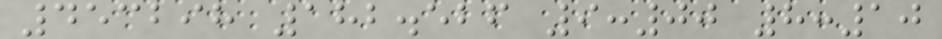453298 182.526 9:00 8:10
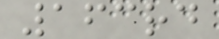163rd
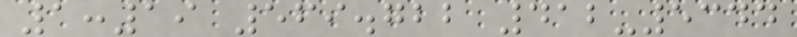1:19 569.722 412-5344
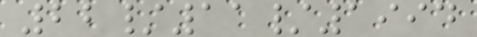22/11/1994
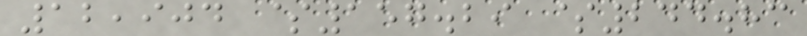12,904 $157.29 $244.83
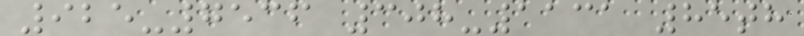925-7536 308-1131 85th
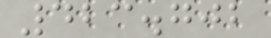423.702
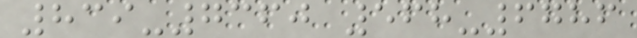839-7360 568-6786
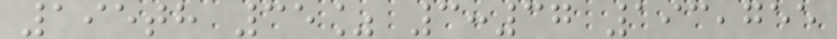195th 35% 3:37 193,755
